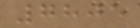7805
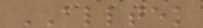ALLTEK
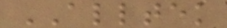ALLTEK
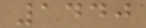1440
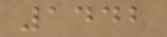1442
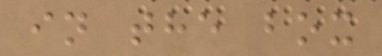in the box
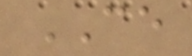CE
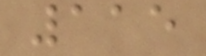115
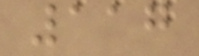117
